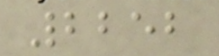2252
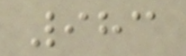983
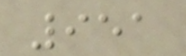951
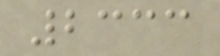2333
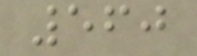560
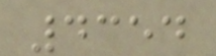4354
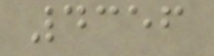4356
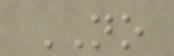NO
